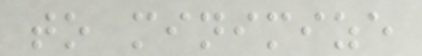to minimize
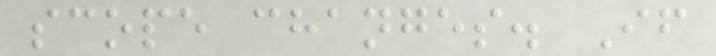scope changes. If
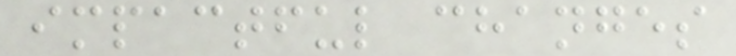impactful changes
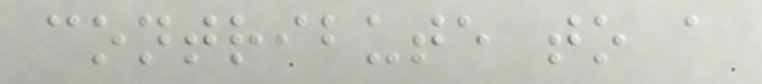contribute to a
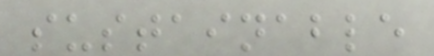sustainable
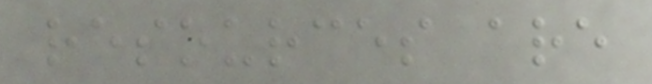resources are
